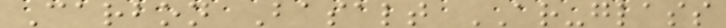Carbon Basalt AR-glass
